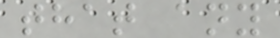that any
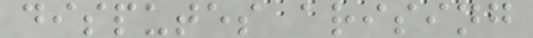disputes arising
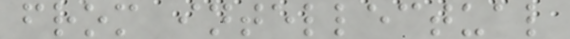from intellectual
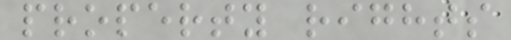property rights
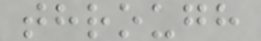through
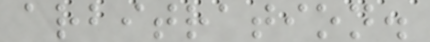arbitration.
